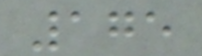175
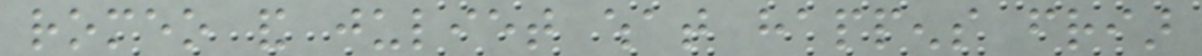romeo and juliet what happens friar
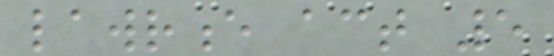lawrence act 5
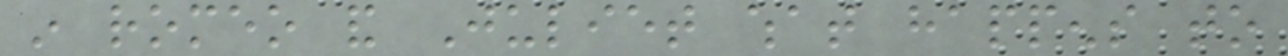in romeo and Juliet what happens to
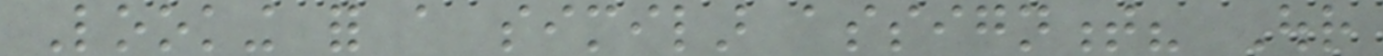Looking for a similar assignment? Our
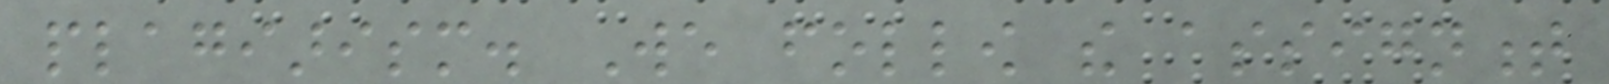plagiarism. We follow the assignment
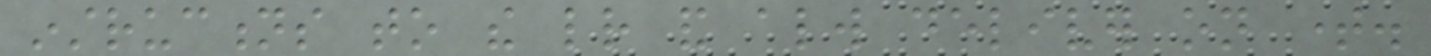instructions to the letter and always deliver on time.
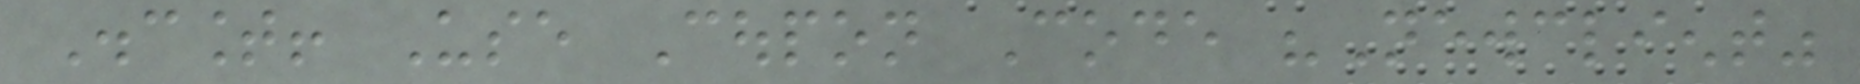Discount! Use Coupon Code "Newclient"
